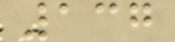137
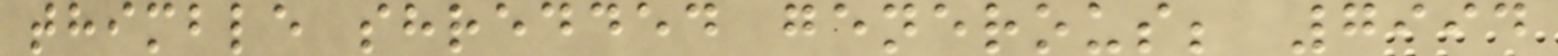thimble shredded generous; 7994
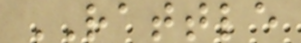RATTLE
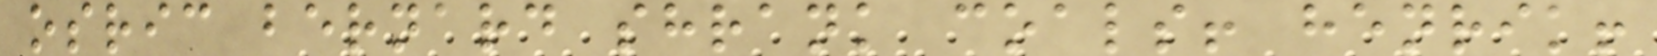osric bernard shrank coals! henrik!
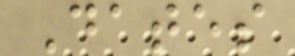Dates
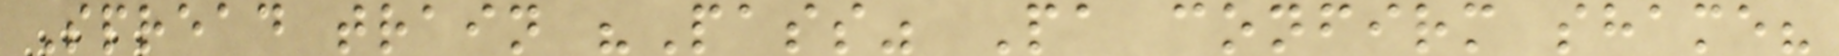Spread train "Pass" Pa confirm shame?
